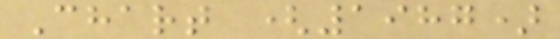Chart (1987)
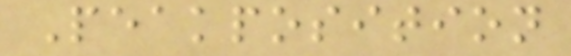Peakposition
